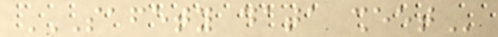SAFETY DATA SHEET
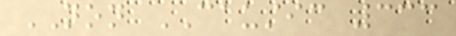NON CAUSTIC 333
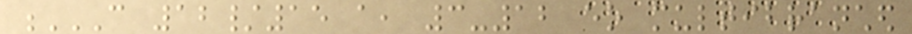C 12/15 A, 3-12 EO MULTIBRANCHED
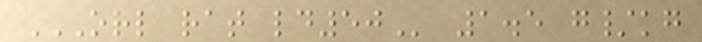ORL RAT LD50 1.5 g/kg
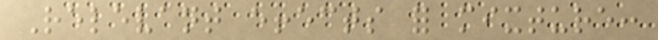Relevant effects for mixture:
